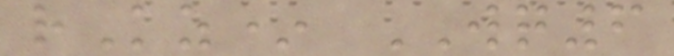rKz* WQ6
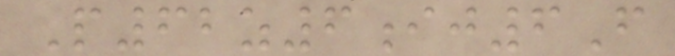P62z6ij6F
